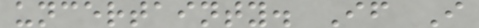uncertainty. If I
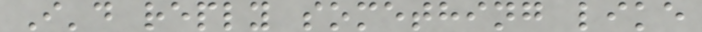I'd reply something like
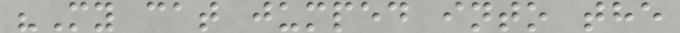"My cat jumped into the
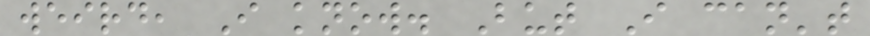weird, I know. But I can't
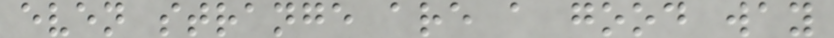even strange are a good way
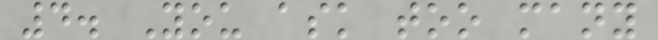4. You ask too many
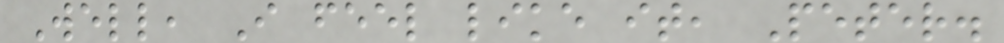Well, I feel like it, Peter.
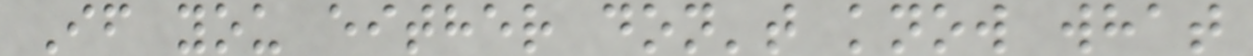If you either don't know what
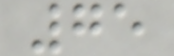75
